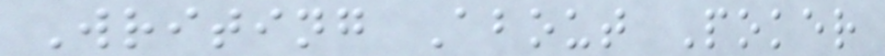Writing About Poker
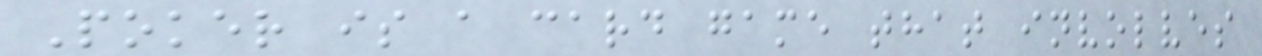Poker is a card game that involves
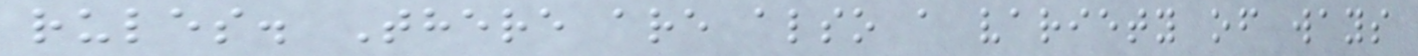rules. There are also a variety of ways
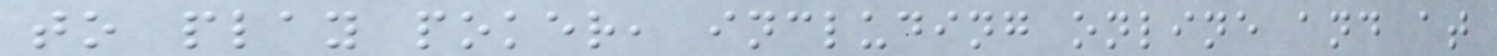to play poker, including online and at
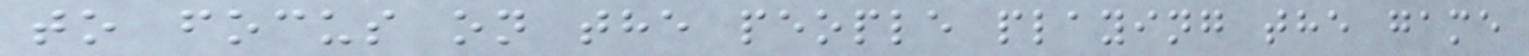to focus on the people playing the game
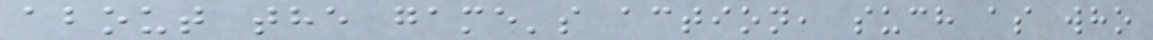about the game's action, such as who
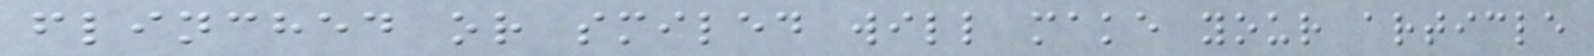flinched or smiled will make your article
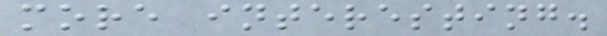more interesting.
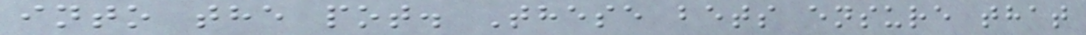into the pot. These bets ensure that
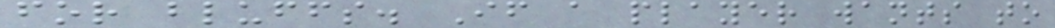for bluffs. If a player wants to
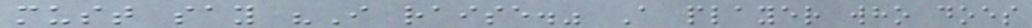must say "I raise." A player who does
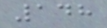148
